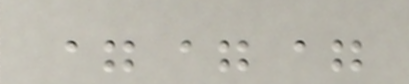===
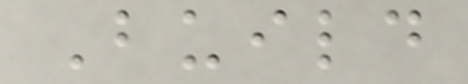Build
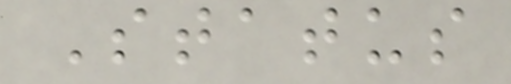Status
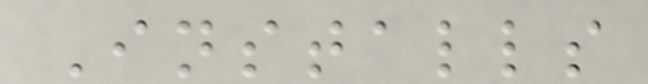Installs
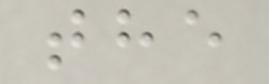the
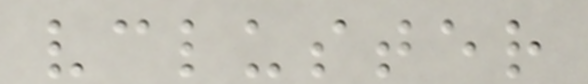vcluster
